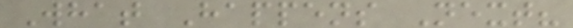What Happens Next?
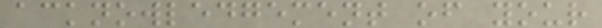acknowledgement of your
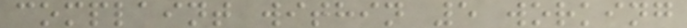complaint within 5 working
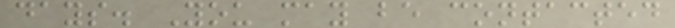days. You may be contacted
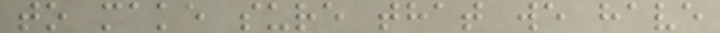to make sure that we have
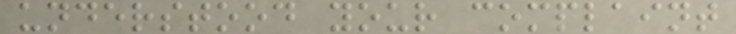understood your complaint
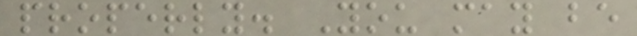properly. You may be
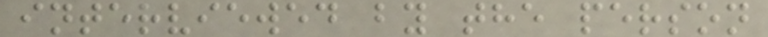interviewed by the person
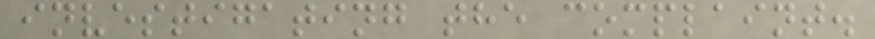investigating the complaint.
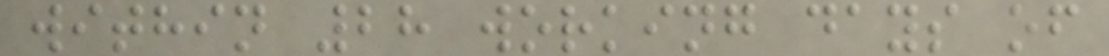within 28 working days of
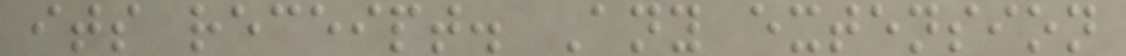its receipt. Any extension
